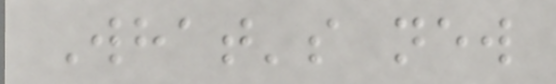What's new
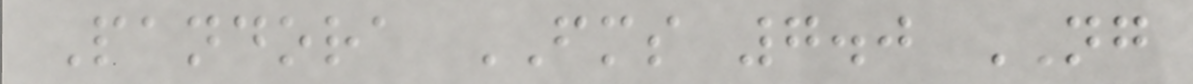Pandora FMS 7.0 NG
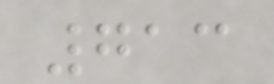713
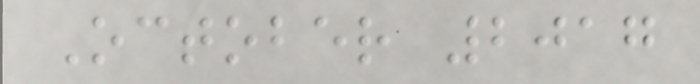October 2017
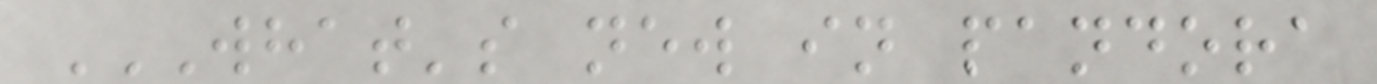WHAT'S NEW IN PANDORA
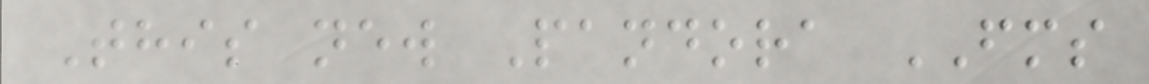This new Pandora FMS
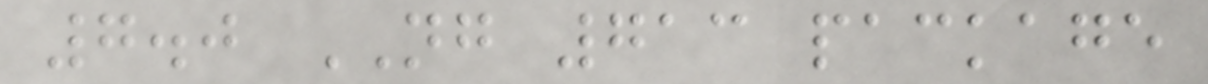7.0 NG 713 package
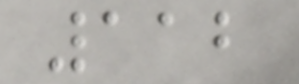112
